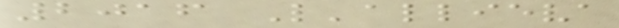2016 L'allieva
